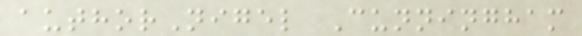authorNigel Cunningham
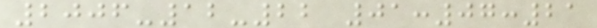2006-12-22 01:07:21
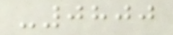-0800
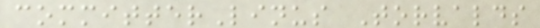committerLinus Torvalds
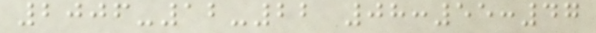2006-12-22 08:55:47
